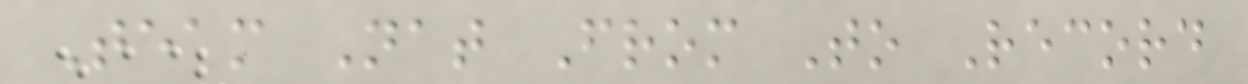Team Nat From To Record
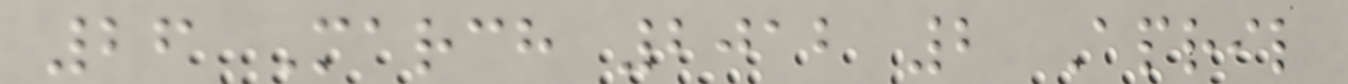26 March 2012 2 April
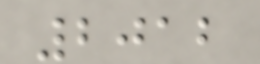2012
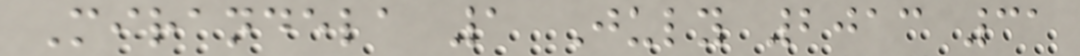Mirandela 1 July 2013 31
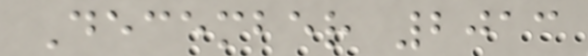December 2013
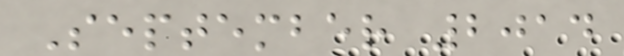September 2014
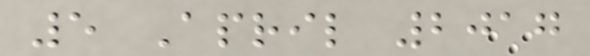5 April 2017
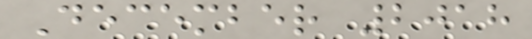December 2018
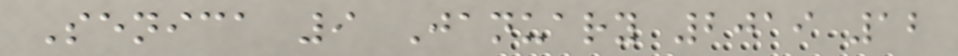Senica 9 January 2019 12
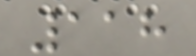118
